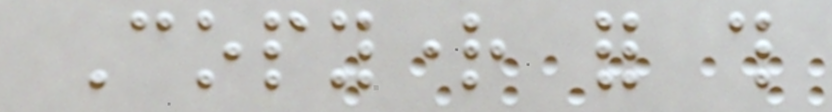Copyright for this
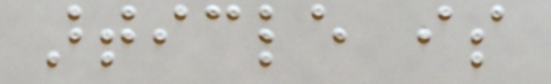article is
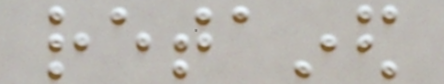retained
